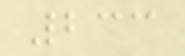233
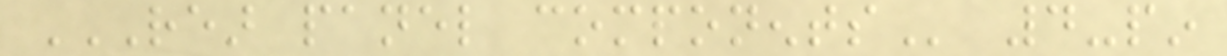REAR PANEL COMPONENTS 4-pin
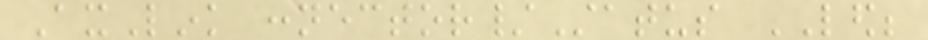AxLink connector/Status LED;
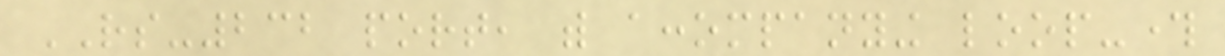RS-232 port, with accompanying loop-through
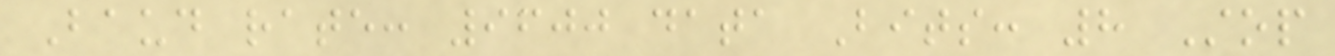Baud rate: 9600 data Bits: 8 Stop
